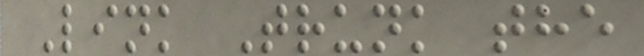Link Trunk the
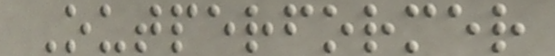Outperformer
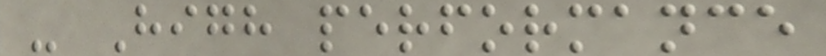- High performance
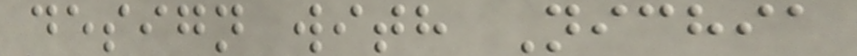design with Nichia
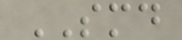SMD
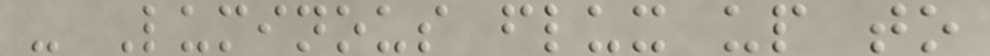- Luminous flux up to
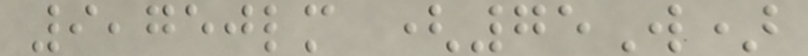9,750lm (75W)
